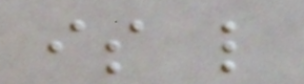is like
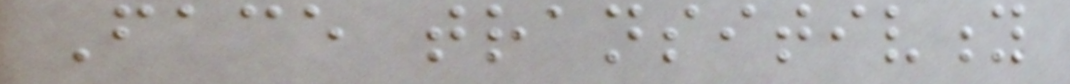Face transitivity
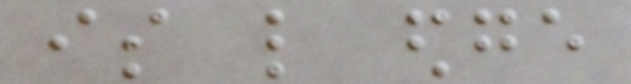is like edge
